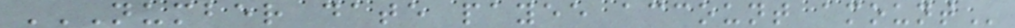NUMBER DATE PAYEE ACCOUNT AMOUNT
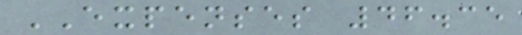EXPENSES 46.35
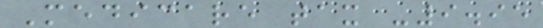Medicare tax -9.95
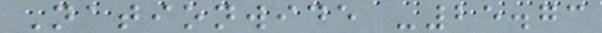Nationwide -25.73
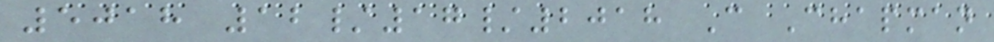5018 12/17/2018 C Chapman
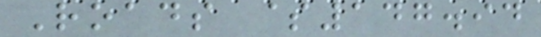Roads $147.94
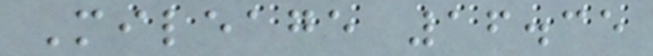Mileage 16.35
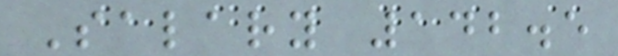Salary 142.5
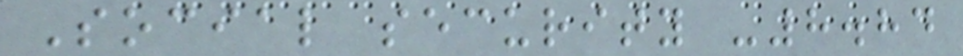Social security -8.84
